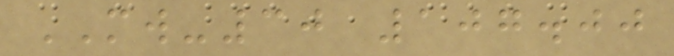MW-30 107.00
